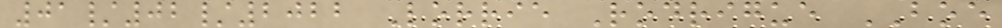01/02/2022 Lorrie Rodrigue BOE
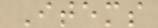Items
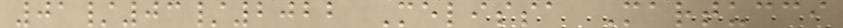01/03/2022 Melissa Martucci
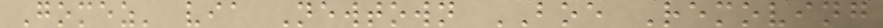Gomez' via Newtown BOE Removing
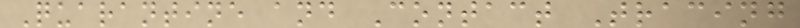Quarantine and Contact Tracing
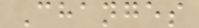Changes
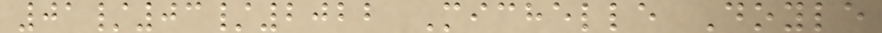01/03/2022 Michelle Doyle
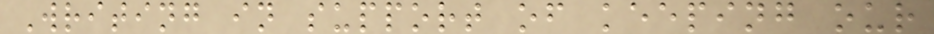Writing in support of keeping our
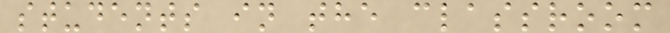students in the classroom
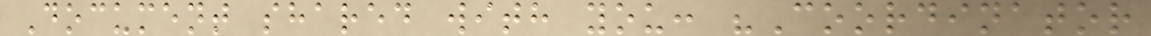Document shared with you: "Coordinator
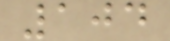104
